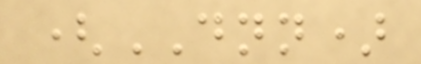(DNN)
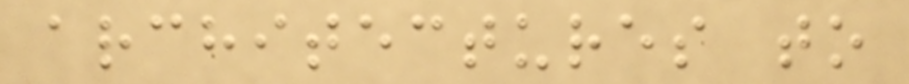architectures to
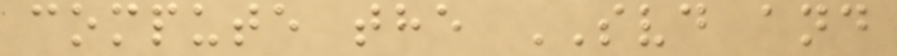compute the SVD and
